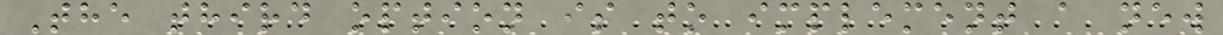The third option is to implement a new
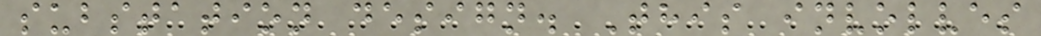substation design. This involves
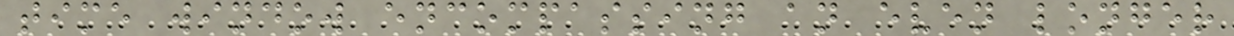time window encompassing an even longer
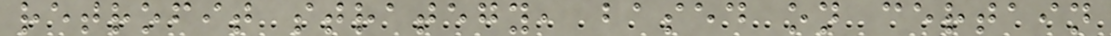retrofit strategy, based on certain
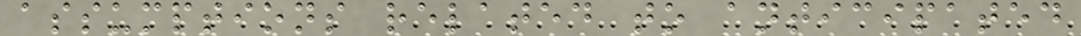assumptions related to anticipated
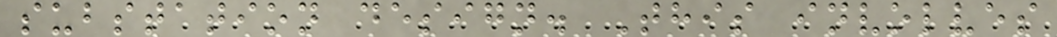substation design. This involves
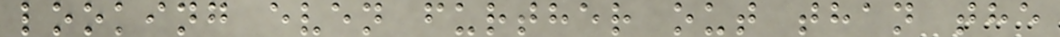looking even further out than the
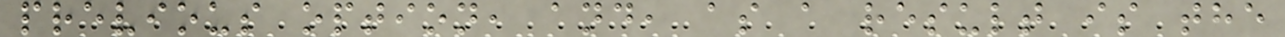previous option, and, as a result is the
